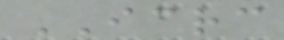ICRC
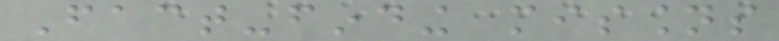Fact-finding missions
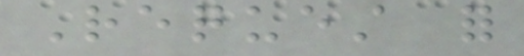Request for
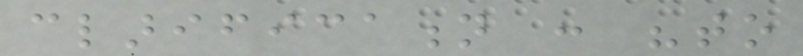clarification : "to
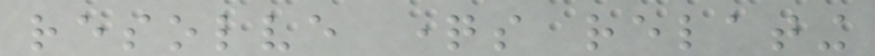resolve questions relating
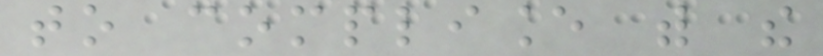to compliance with the
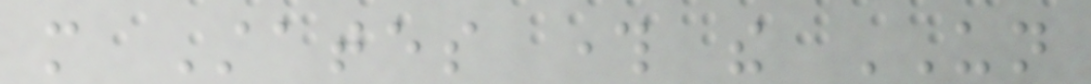more States through the UN
